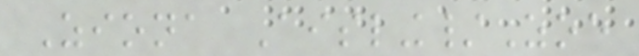Ziona Aisling/Zoe
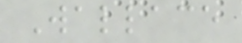Wallace
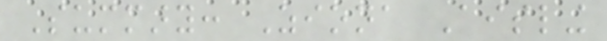Summary: Ziona Aisling
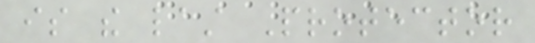is the last Protector
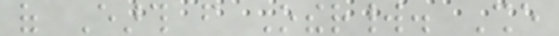of Earth from Otherworld. She
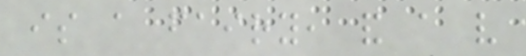is a fairy, and a very
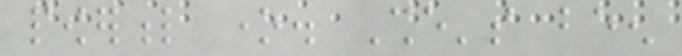powerful one. She's been
